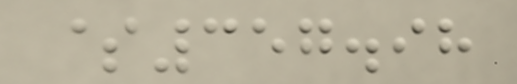$357.98
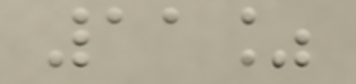11%
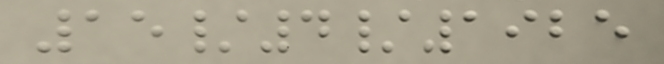15/4/1925
